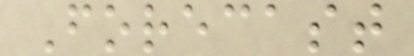Forecast
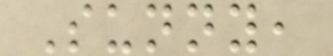Sunny,
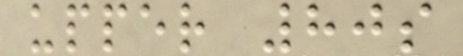upper 80s
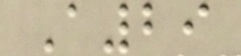A29
